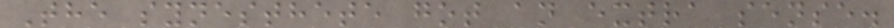The synesthete got an extra sense.
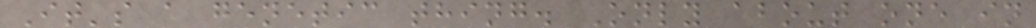It's a genetic thing. Only about one in
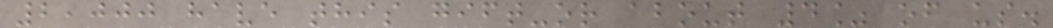2,000 have this gift-or about 4% of us.
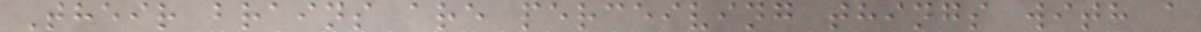Their brains are perceiving things with a
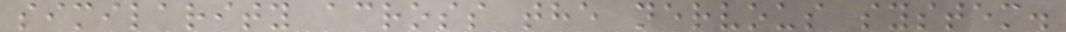similarity across the nervous system.
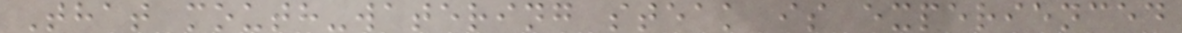That mouth-watering steak is experienced
